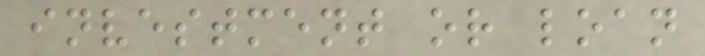investment or loan
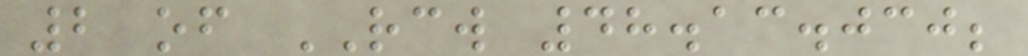2 of RCW 48.13.030;
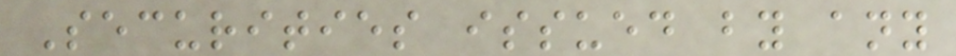Securities issued by any
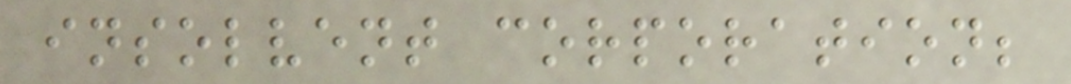insolvent corporation;
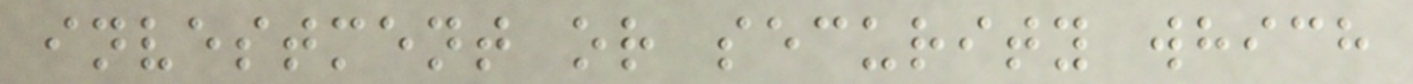investment or security which
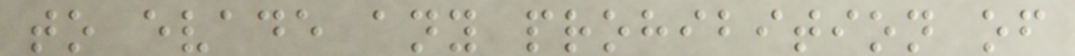to evade any prohibition of
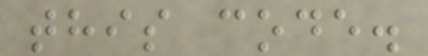this code.
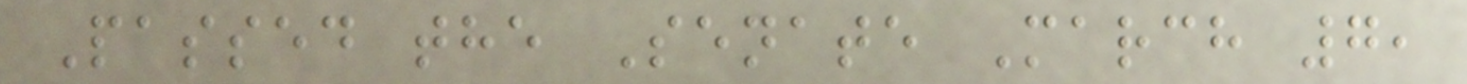Passed the Senate March 7,
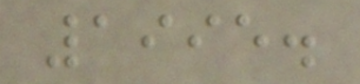1995.
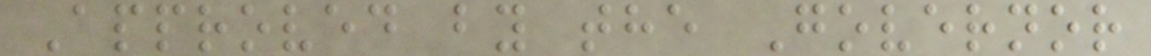Approved by the Governor
